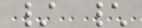/ \
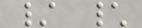/ \
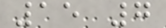15 7
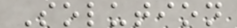Solution
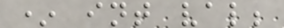* int val;
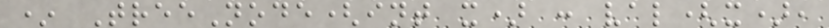* TreeNode(int x) : val(x),
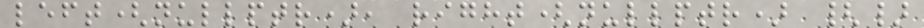left(nullptr), right(nullptr) {}
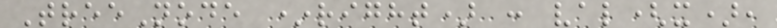TreeNode *right) : val(x),
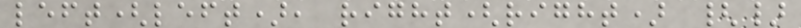left(left), right(right) {}
